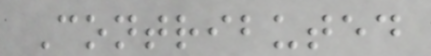Contributed
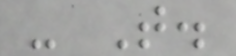- T.
